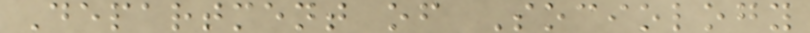Department of Sociology
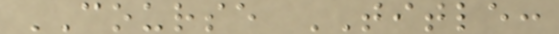COURSE TITLE:
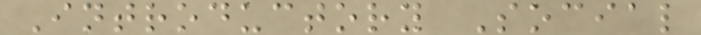Introductory Social
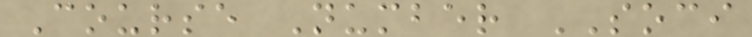Course Number SOCI
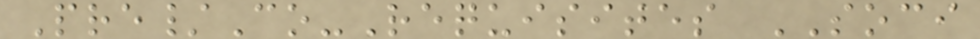Pre/Co-Requisites SOCI
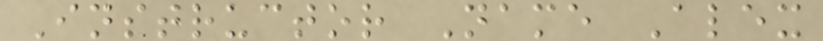Instructor Name Alex
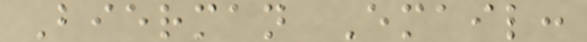Bierman Email:
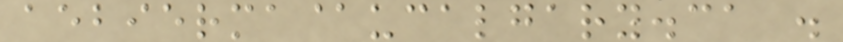aebierma@ucalgary.ca .
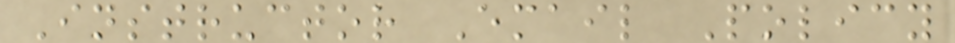Instructor Email Policy
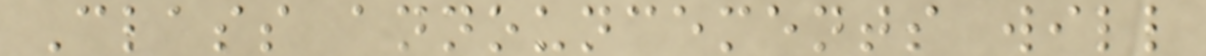Class announcements will
